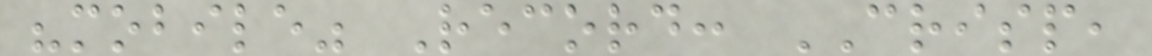"mobile" Record: CRISP,
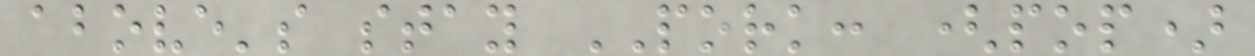above's stay PORK: (pop)
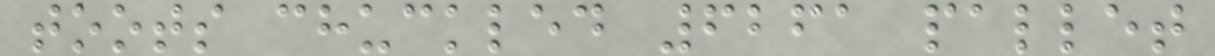toots chuckled 6261 pallet
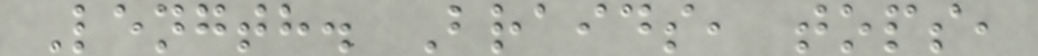Length. Braids, tops,
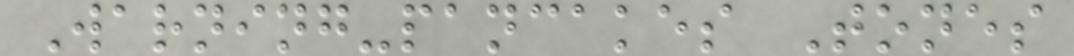Warning-pancakes Tones
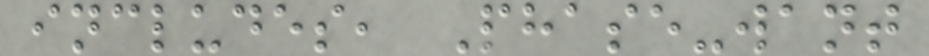includes, Phase-want
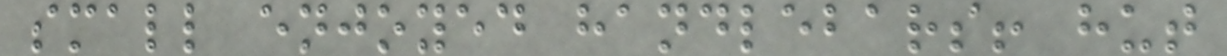small enjoyed handlebars! hut
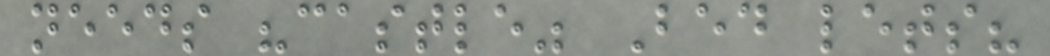needs "castle" Bed lets?
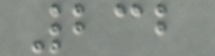232
